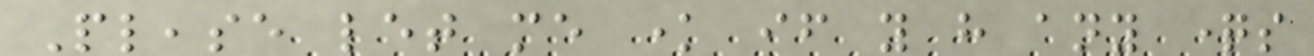Please let me know if you have any questions
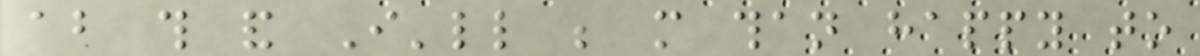about this and I'll be more than happy to
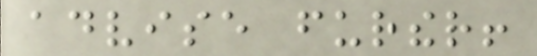advise further!
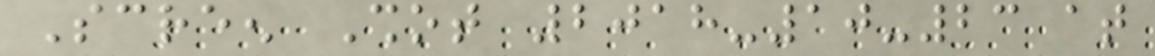Screen Shot 2018-10-23 at
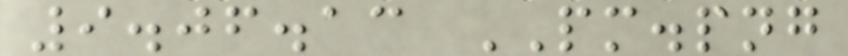9.06.13 PM.png
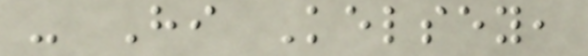- Hi Kelsey,
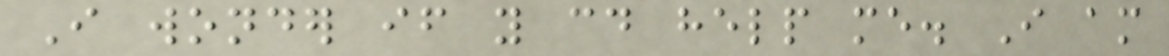I wonder if you could help me. I am
